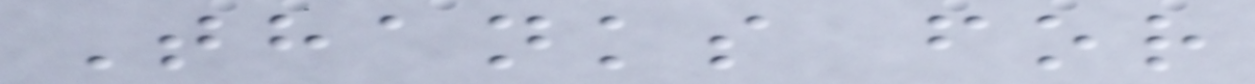Thanks for
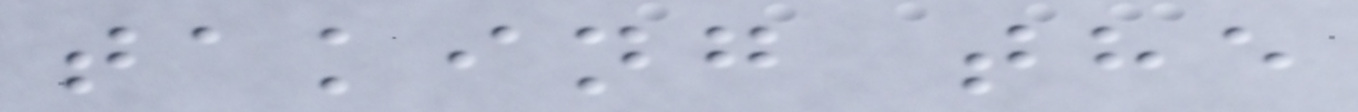taking the
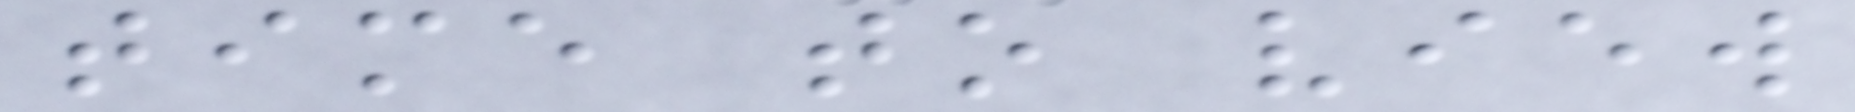time to view
